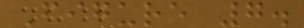Figure 7.
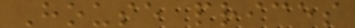House prices
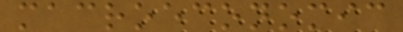macroeconomic
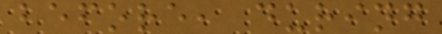before, during
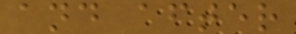and after
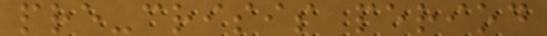pre-crisis period
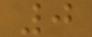0
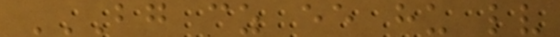BG CZ EE HU LV
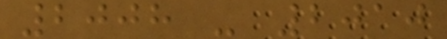2008 - 2010
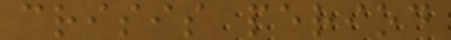crisis period
